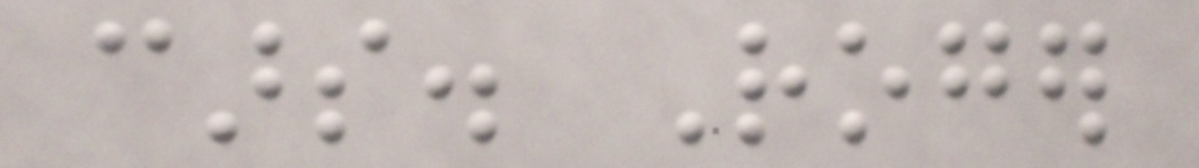cars. Roger
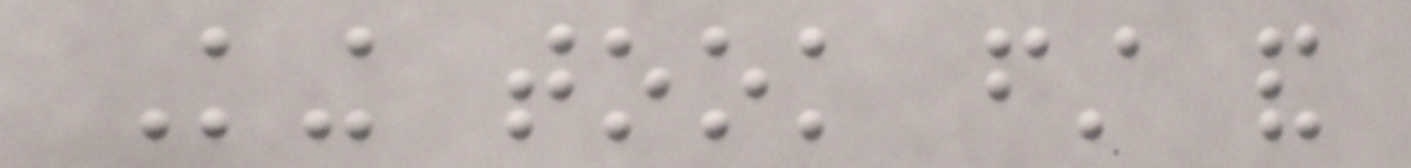King took first and
